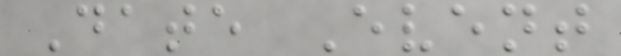Date Event
